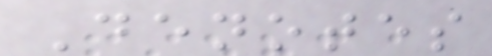Denotes
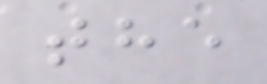the
